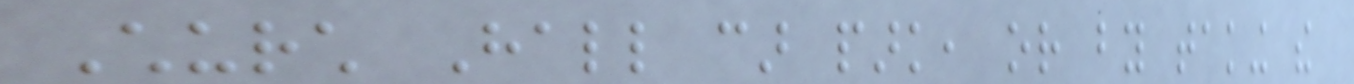Church Hall car park, or by taking the
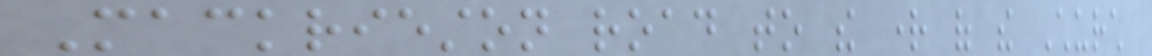Mackrieston road to the right of the Church
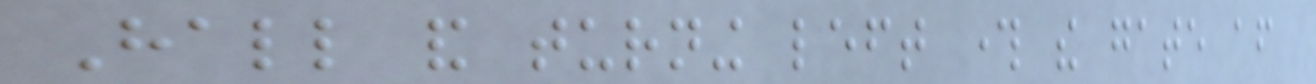Hall and turning left through the gate after
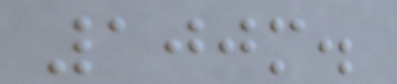100m.
